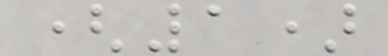(1)
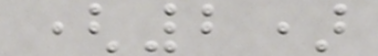(2)
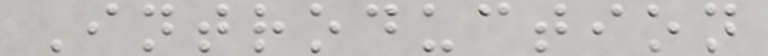Introduction
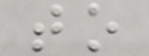to
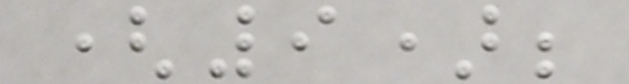(9);
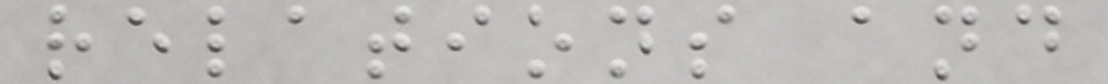relations and
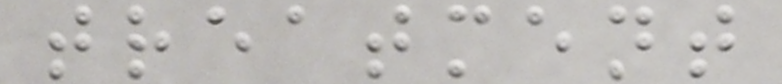treatment
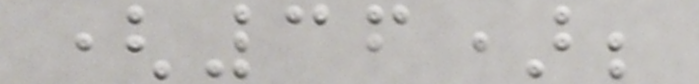(36);
